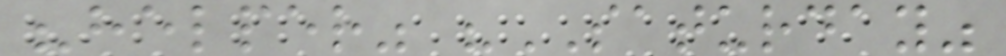"helper" "SATURDAY"
